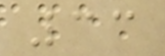33
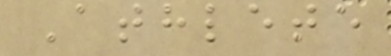Athlete
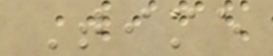Time
